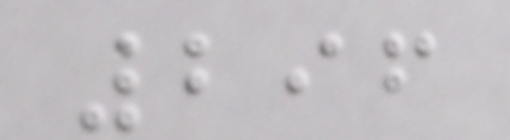296
